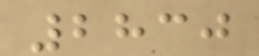2830
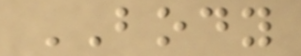BODY
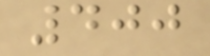400
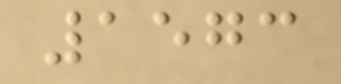1573
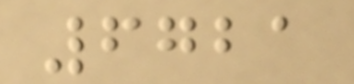6721
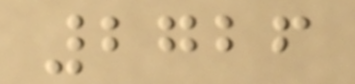2726
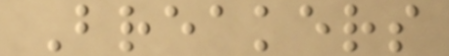Breakers
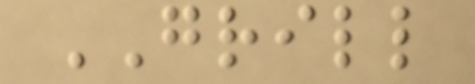GRILL
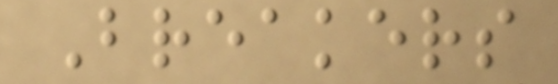Breakers
